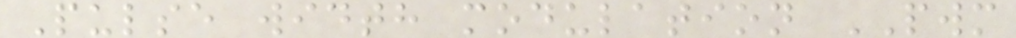Pulse width modulation PWM
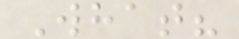What?
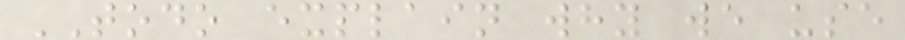TODO explain why we use
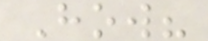How?
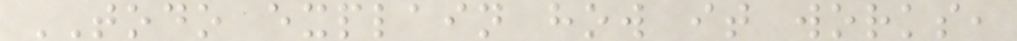TODO explain how it works,
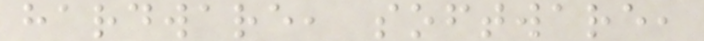hardware, software,
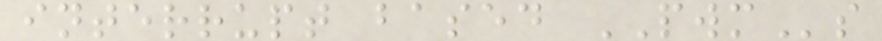interrupt based PWMs
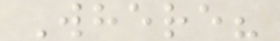Where?
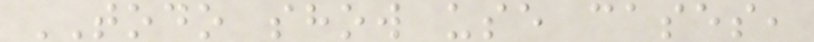TODO show use cases,
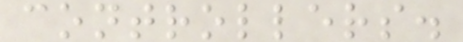controllers.
